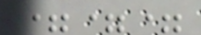===
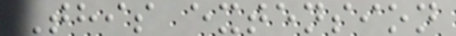This extension
